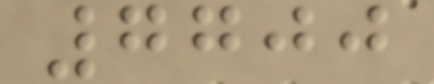7700
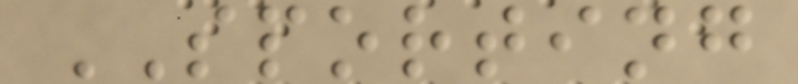SPORTING
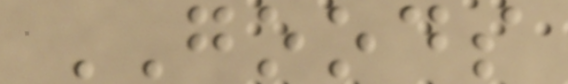GOODS
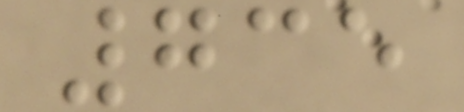735
